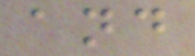and
